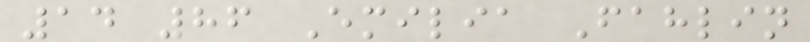14 86 Emilia Fahlin
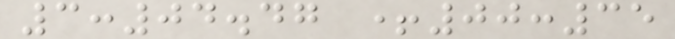3:04.47 +00:35
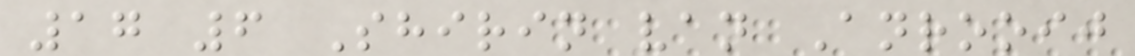17 6 Shirin van Anrooij
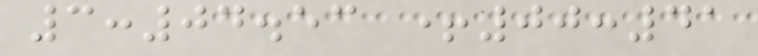3:04.53 +00:41
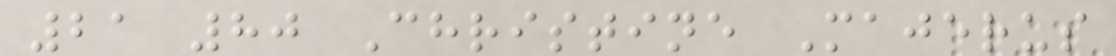21 80 Christine Majerus
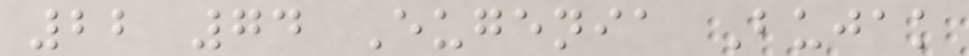22 74 Eugenia Bujak
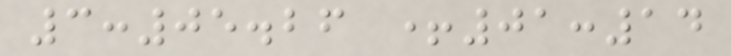3:05.26 +01:14
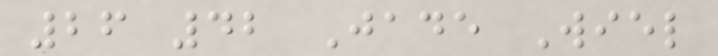26 42 Jade Wiel
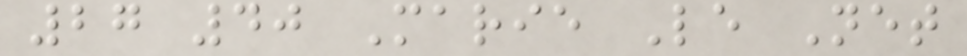27 40 Marie Le Net
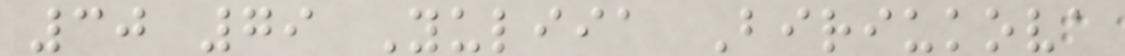30 79 Yuliia Biriukova
